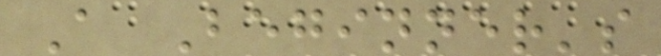A Beginner's
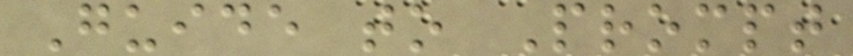Guide to Prompt
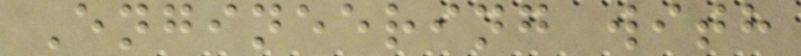Engineering with
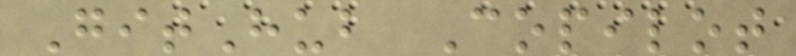GitHub Copilot
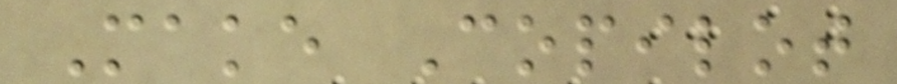Make Copilot
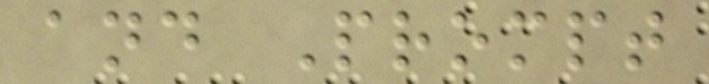and Prompt
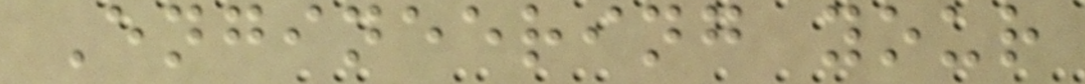Engineering your
